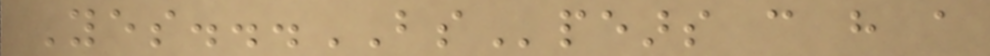Yes...BSpears can have a
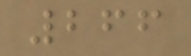266
